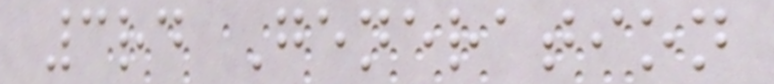3rd Generation
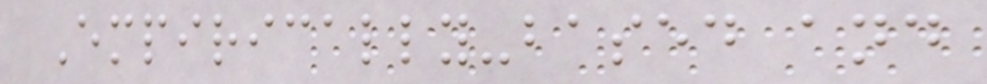Empirically-based and
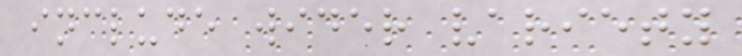include wider variety
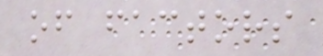of factors
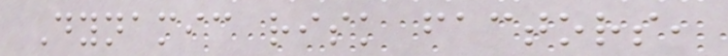Dynamic risk factors,
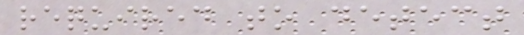required to detect
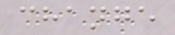change
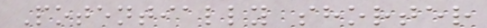Potentially shorter
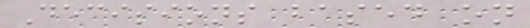Decisions based on
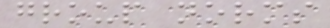group norms
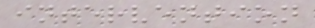intervention
